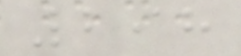298
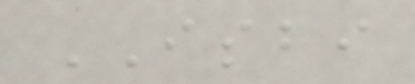ISBI
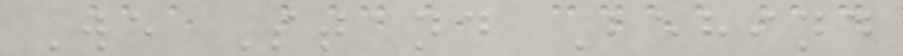We Stand Behind
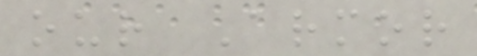our Armor
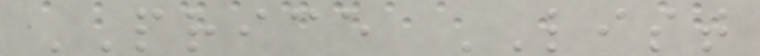PRICE LIST
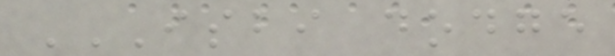ISBI DODGE
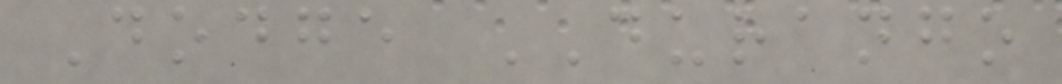Dodge DURANGO
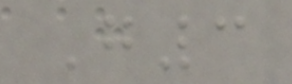G3
